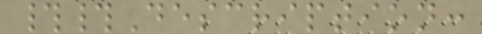##Description:
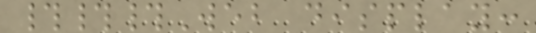###Web display:
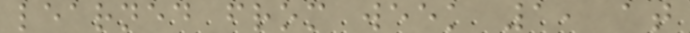learned from week 1, at
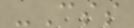-Css
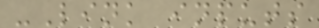-Link inputs
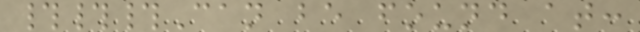###Can be found at:
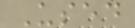Used
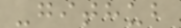-github
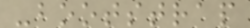-bootstrap
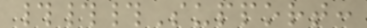###Support:
